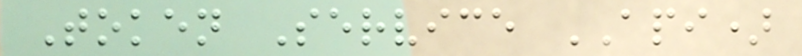Token Service API)
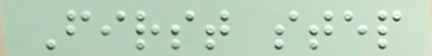First step
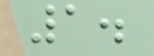1.
